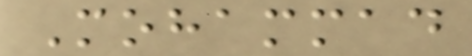Mohammad
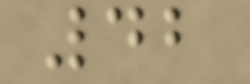42
